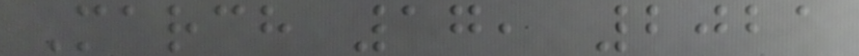March 17, 2021
